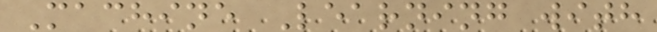Machine Learning with
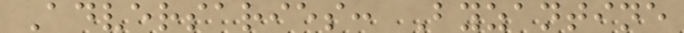Adversaries: Byzantine
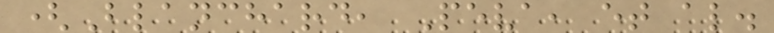(Blanchard, Peva, et al.
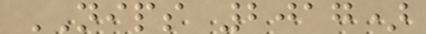NIPS 2017)
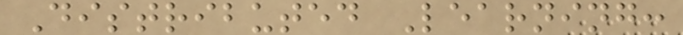Distributed Learning:
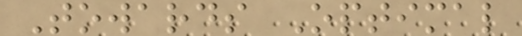Towards Optimal
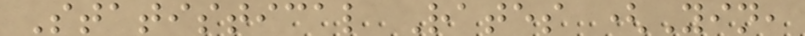Statistical Rates (Yin,
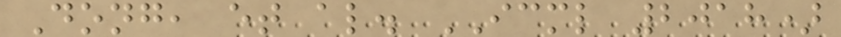Dong, et al. ICML 2018)
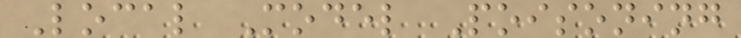Local Model Poisoning
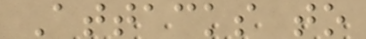Attacks to
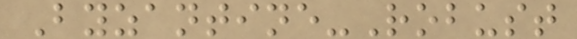Byzantine-Robust
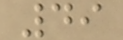49
